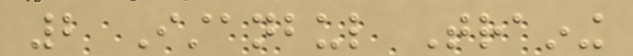2 Istanbul Training
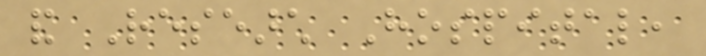and Research Hospital,
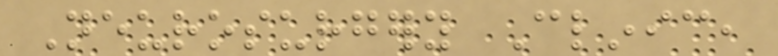Neurosurgery Clinic,
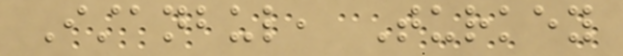Istanbul, Turkey
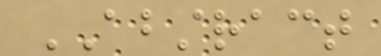ABSTRACT
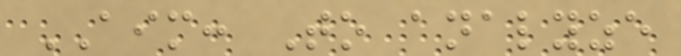AIM: To analyze
